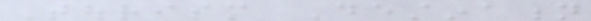Tourism Destination
